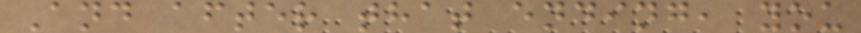And after that ending, you
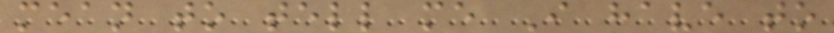mean to tell me I have to
